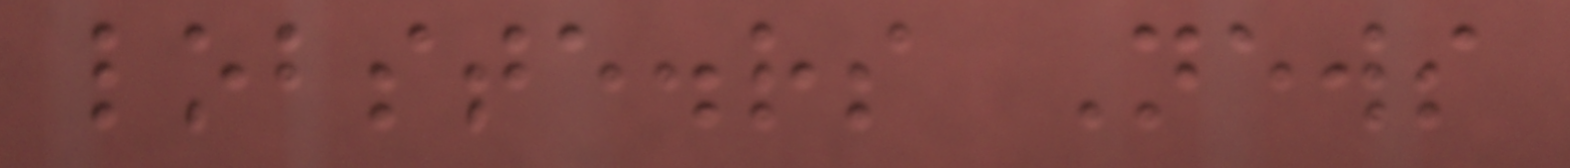lobste.rs News
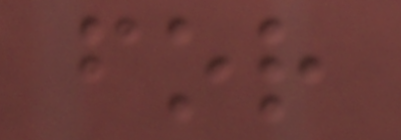for
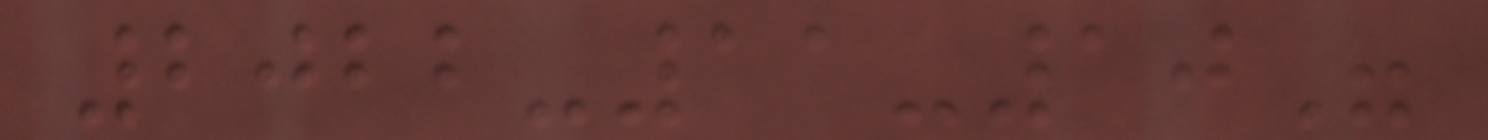2022-11-10"
